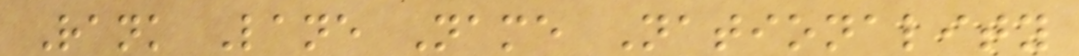Rank Lane Name Nationality
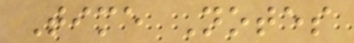Time Notes
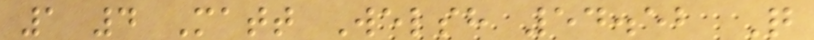1 4 Matt Welsh 54.52 Q
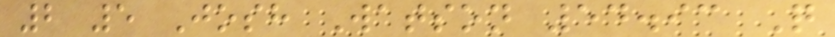2 5 Josh Watson 54.93 Q
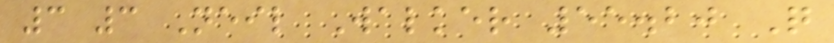3 3 Neil Walker 55.20 Q
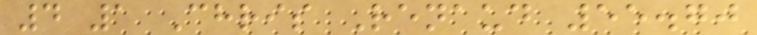4 1 Chris Renaud 55.70
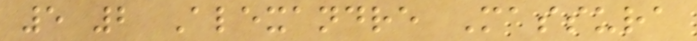5 2 Alexandre Massura
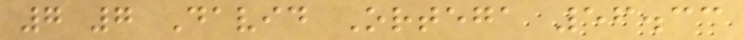7 7 David Ortega 56.33
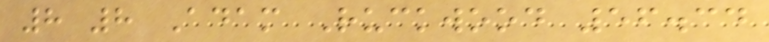8 8 Adam Ruckwood 56.34
